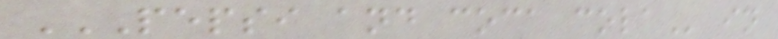PEPSI AND COCA COLA in
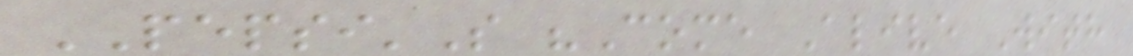PEPSI'S "Come Alive With
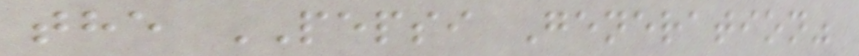the PEPSI Generation"
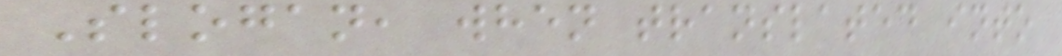Slogan, when translated into
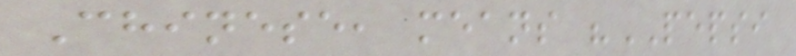Chinese, means "PEPSI
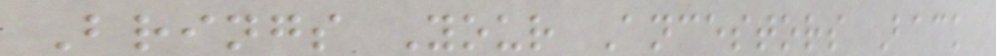Brings Your Ancestors Back
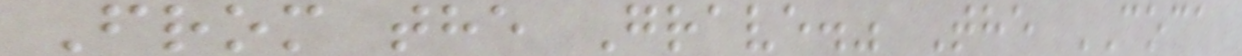From the Grave." The COCA
